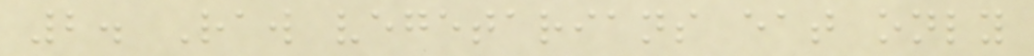2. Raw vegetarians eat only
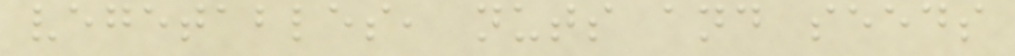vegetables, nuts and seeds
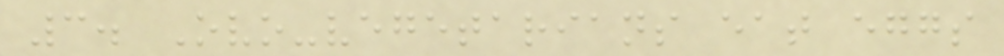3. Ovo-vegetarians eat eggs
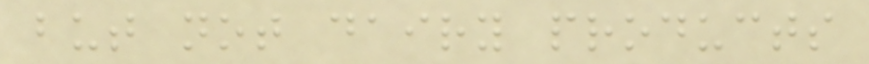but not dairy products
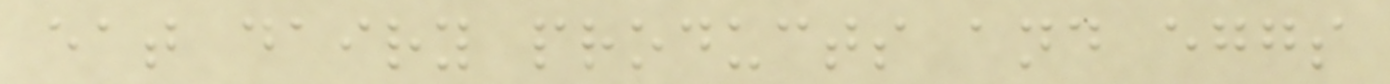eat dairy products and eggs
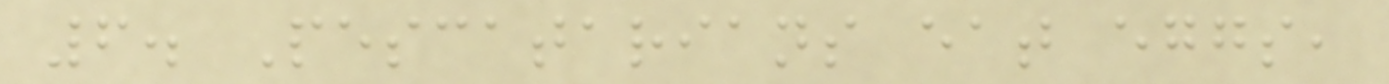6. Pescatarians eat eggs,
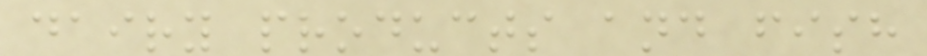dairy products and fish
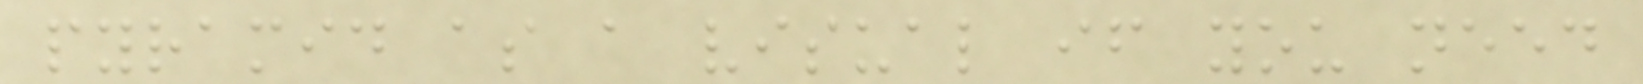pyramid as a visual if you need
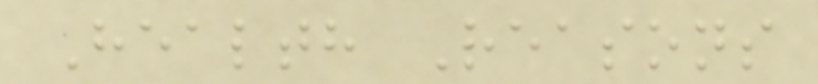Health Reasons
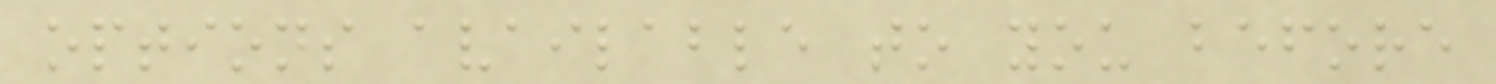options available to you before
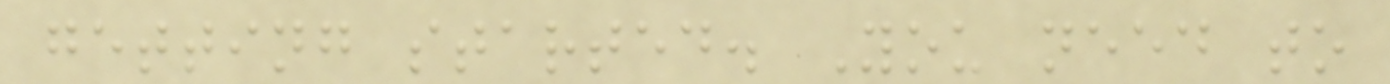getting started. You need to
